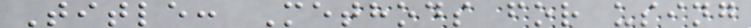Title: Methods for using
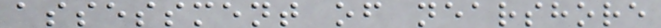assessment of nearshore
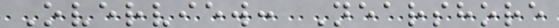Overview: Nearshore
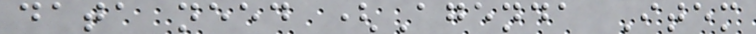data need (Agenda Item
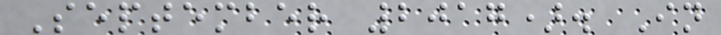September 2017). In
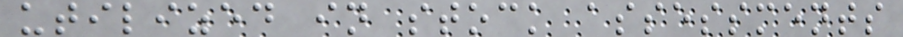utilized in stock assessments
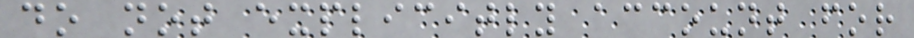do not explicitly account for
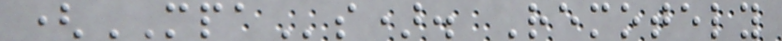(MPAs). Remotely
